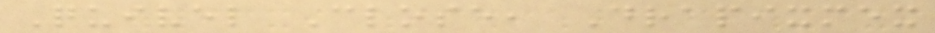Quivel Close, Drapixmex
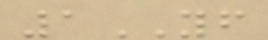1YF
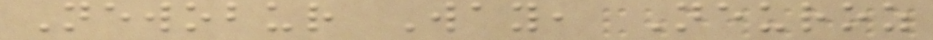Newobur Way, Neuroz
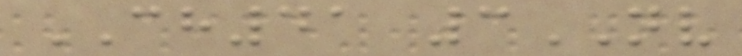CH41 3NV
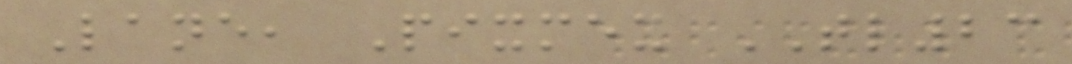Lane, Pixmex TL23
